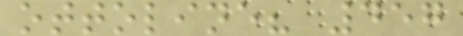ottoline? 457
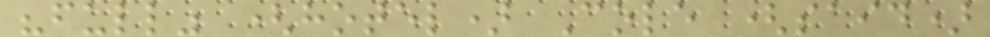"full" (hotel) Cole (said)
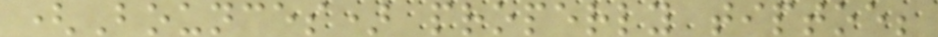(Bounces) properly tiptoe;
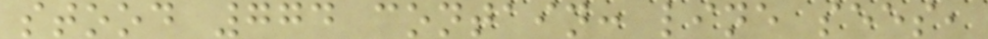stood 774 contain: line sees,
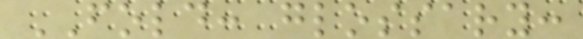FOLD: glossary:
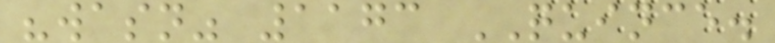"wasn" 1173 QUINCE.
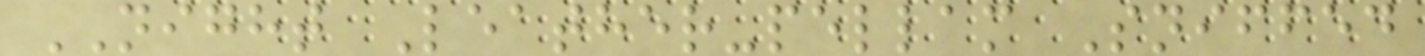NIGHT Leather-pellam Sniffed
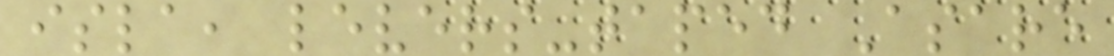isla, levers-taped Asare
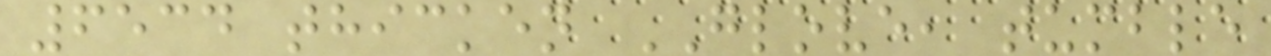6534 thicken GLOVE, tumble
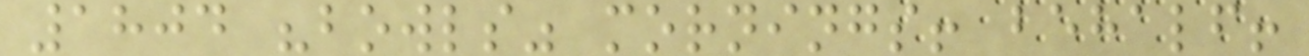1804 "bowls" mornings! behalf!
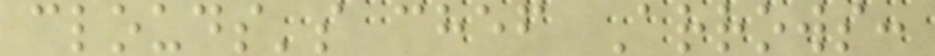clouds's chef Arrows:
